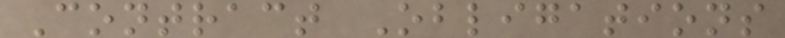Contract Obligations
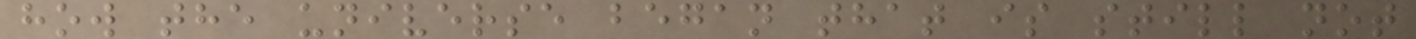how the universe began that is still not
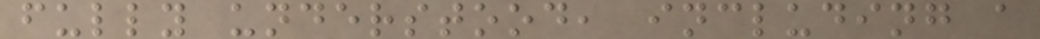fully understood, including a
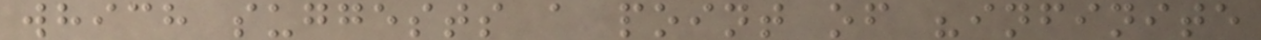which suggests a point of "infinite
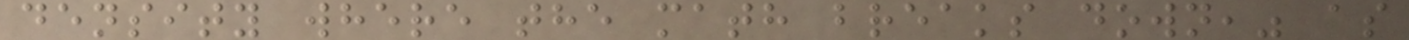density where the math breaks down," as
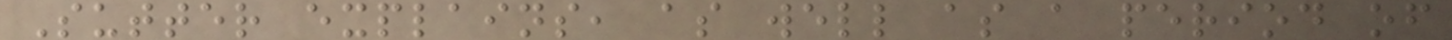Sutter explains, as well as a period of
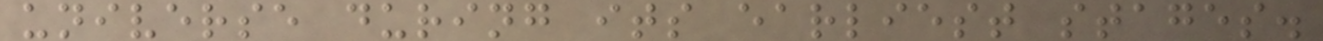universe during its earliest stages.
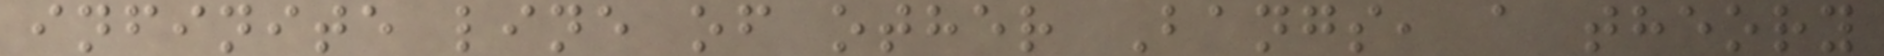infinite line of other Bangs, a theory
